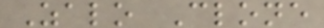Zalo Clone
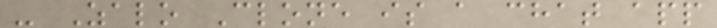- Zalo Clone is a chat app
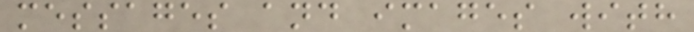messages and images with
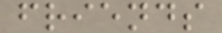friends
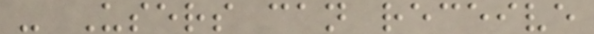- Users can receive
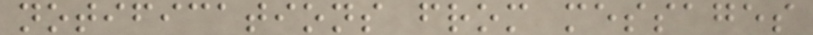notifications from messages
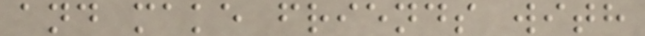and make friends with
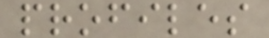profiles
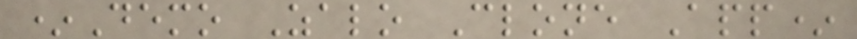*Demo Zalo Clone App*
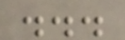...
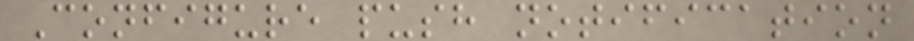Configure push notification
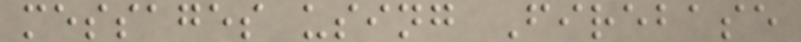messages using Firebase
